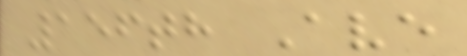156th Ave
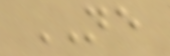NE
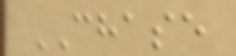CHASE
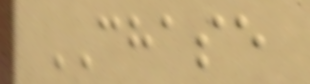CHASE
